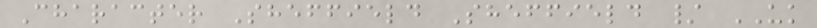Character Sheffield Sheffield / UK
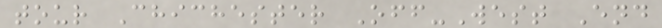tour Chichester Off-West End
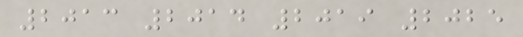2013 2014 2019 2025
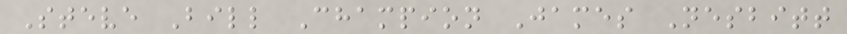Steve Bill Champion James Nesbitt
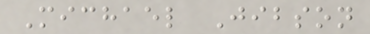Michael Jibson
